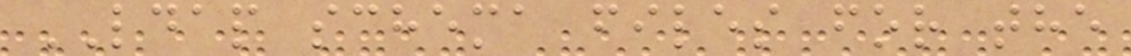LDAP schema files for the
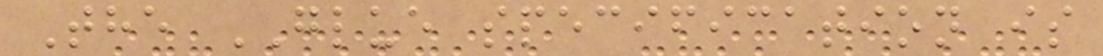The GLUE specification is
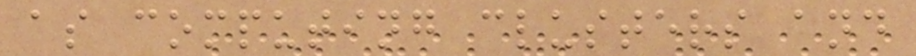as computing clusters and
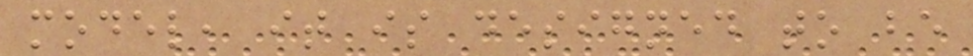model, it is designed to be
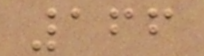166
